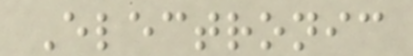Electronic
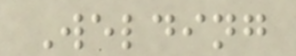Welding
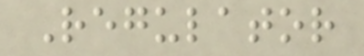Regulator
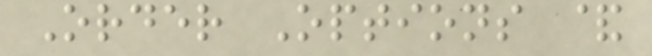Order Options &
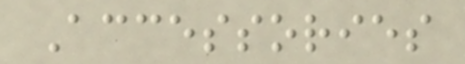Accessories
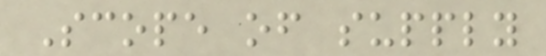Scope of supply
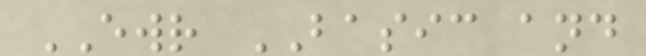EWR BASIC and
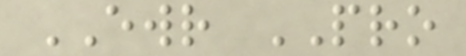EWR PRO
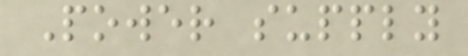Power supply
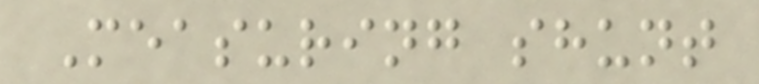Measuring shunt
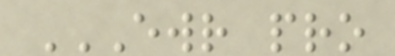EWR PRO
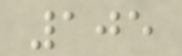105
